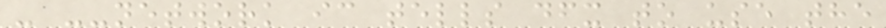- --network ic tells dfx to use the
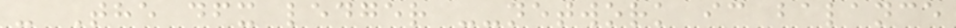- The dfx ledger --network ic balance
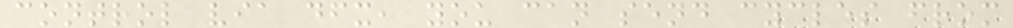control via dfx, you can send cycles from
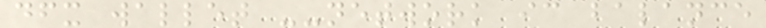dfx wallet --network ic balance
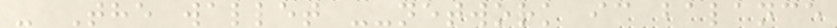- The wallet --network ic balance
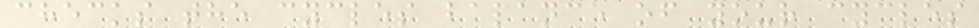checks the cycles balance of your cycles
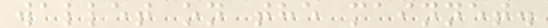wallet on the mainnet.
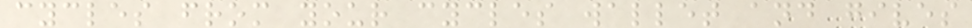cycles from your cycles wallet and gives
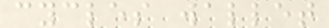cycles wallet
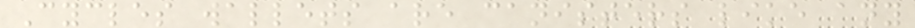Cycles wallets are canisters like any
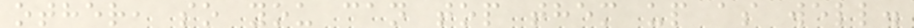other, so you can top them up as well.
